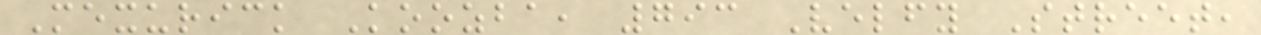Mexurick Koozba, 793 Velfy Street,
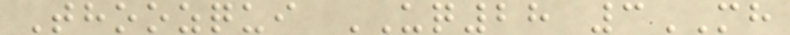Thoozqui UQ28 3MH
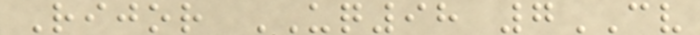Rijor UQ98 7CV
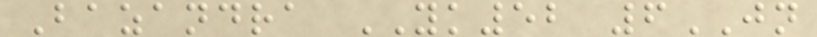Bazandra YK52 6JN
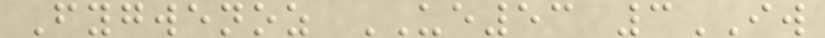Fygwenoz UE53 3IW
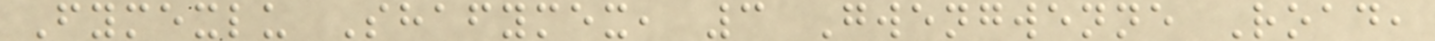Fymexlu Shafymex, 3 Gwengwenne Road,
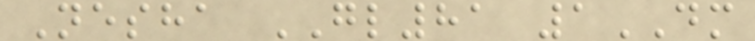Nesha GL81 1DM
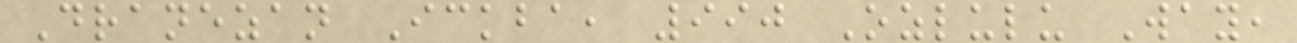Dranezan Ickba, 990 Ozlulu Way,
